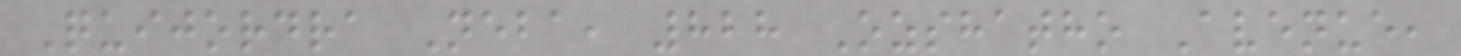Quijordra Neba, 828 Ozshatho Avenue,
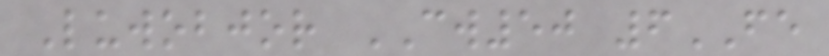Luwobjor CW50 6FE
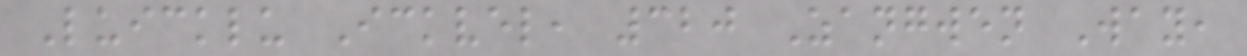Luicklu Ickvel, 320 Zangwen Way,
